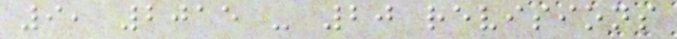9, 2015 - 20 revisions
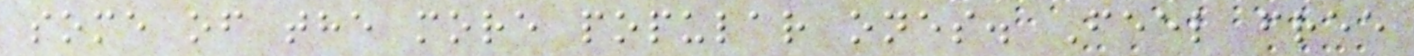some of the more popular ones. Feel free
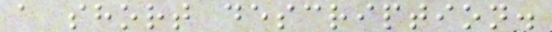a short description.
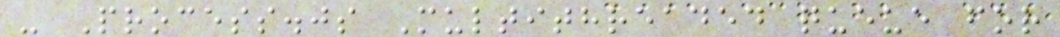- Process.js Multithreaded queue for
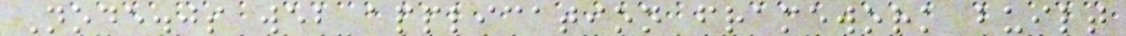Node.js web application framework built
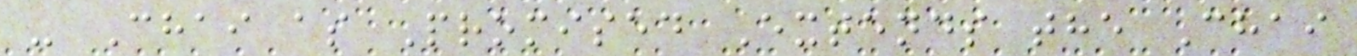- Chai as Promised Extends the Chai
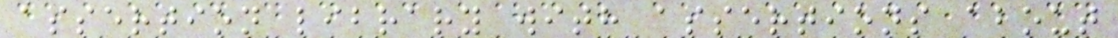assertion library with assertions about
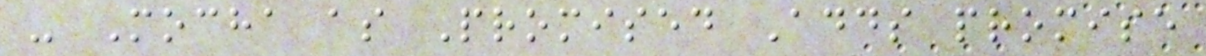- Mocha as Promised Adds promise
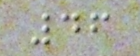46
